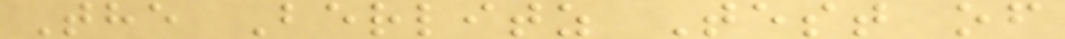The Berlitz Test of
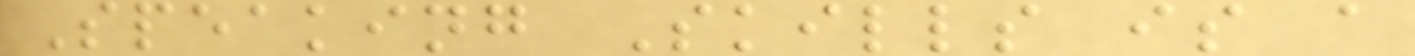Speaking Skills is a
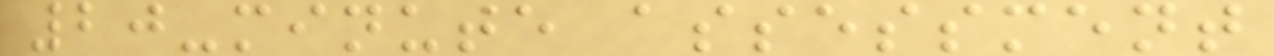20-minute assessment
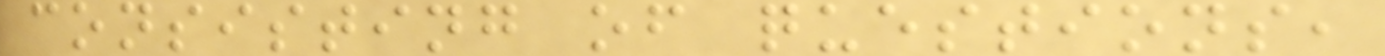consisting of questions,
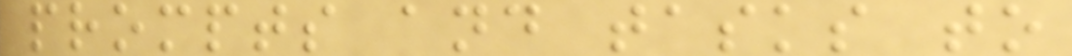prompts and tasks to
